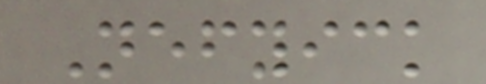Nefyick
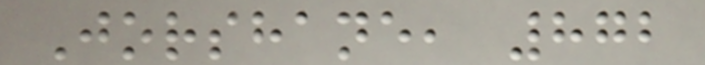Jorshane, 872
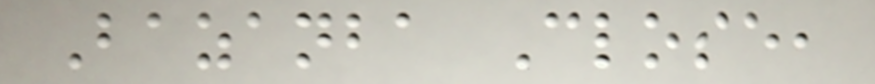Bazanba Close,
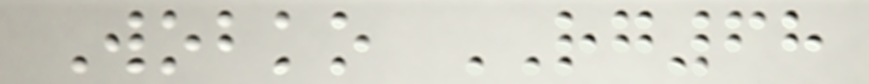Wobko RG68
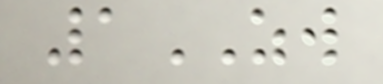1ZW
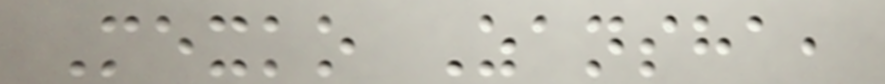Mexko Zansha,
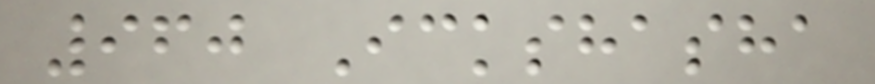960 Ickshasha
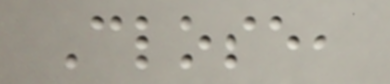Close,
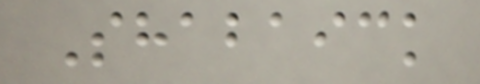Shabaick
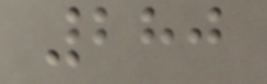280
